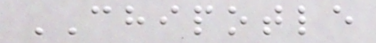CHIPOTLE
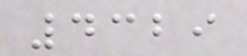4329
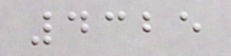4325
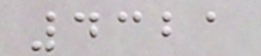4321
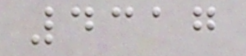4317
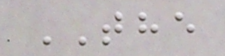THE
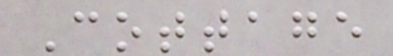Cottage
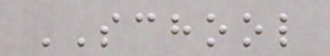SCHOOL
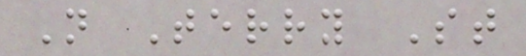N Terry St
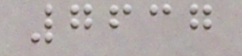7637
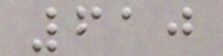610
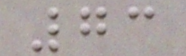73
